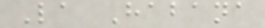La Habana
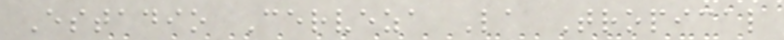Estadio Cerveza La Tropical
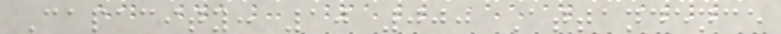Capacity: 10 000 Attandence
